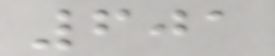601
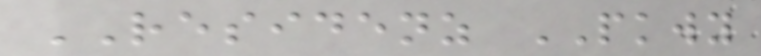RESIDENZ PKWY
